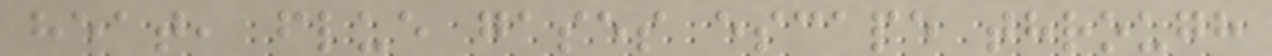heat, flue gases escape through
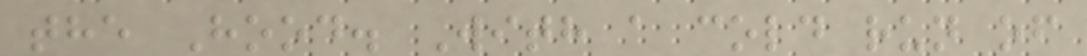the Hood. With a cold run of
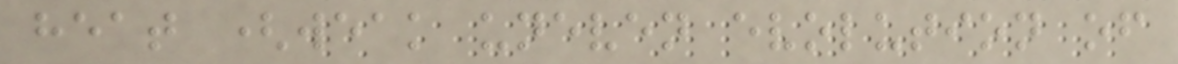heat (weak uneven evolution of
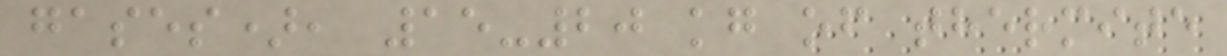gases), 15-20 kg of thermite
